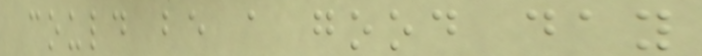could be a good day
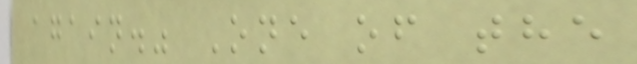again." One of the
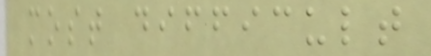most difficult
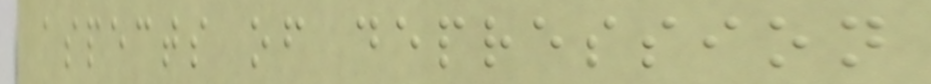aspects of depression
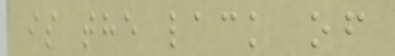is the lack of
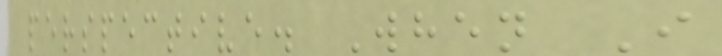perspective. When I
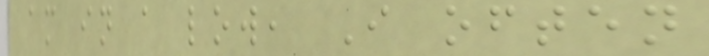am in a low, I often
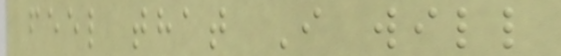feel that I will
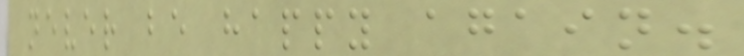never be happy again.
